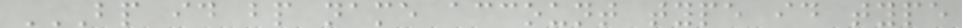BP ID BP NAME ACCOUNT TYPE ID TYPE
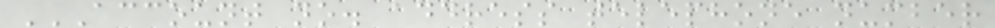ACCOUNT NO. ADDRESS TELEPHONE NUMBER
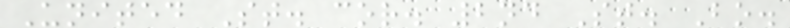United St. cor. 2nd St. Bo.
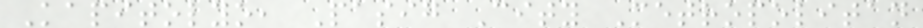Kapitolyo, Pasig City Metropolitan
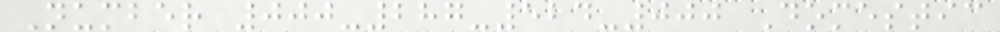Number 000-287-524-000 Domestic
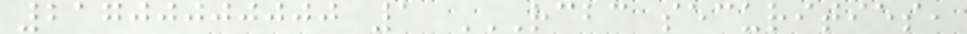21700000000 1 RCBC SECURITIES,
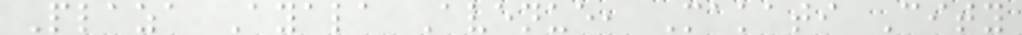Plaza Ayala Avenue, Makati City
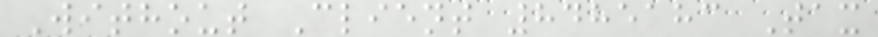Without Client 8485183 Tax
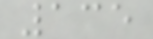135
